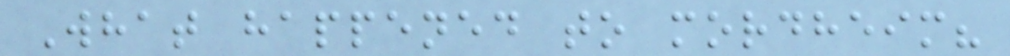What happened to mordheim?
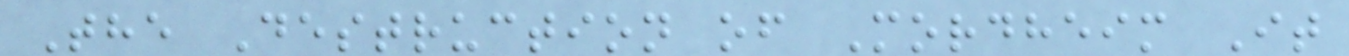The Destruction of Mordheim It
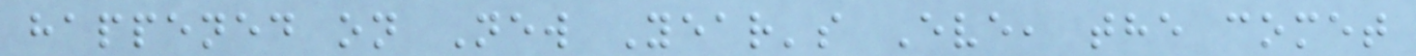happened on New Year's Eve, the comet
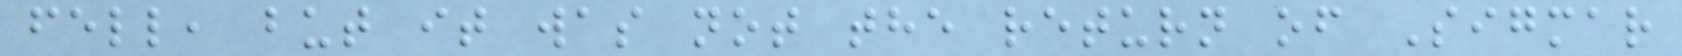fell, but it was not the return of Sigmar
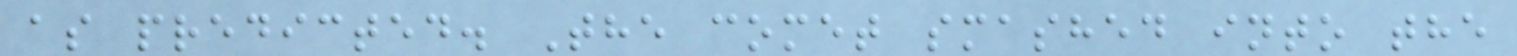as predicted. The comet smashed into the
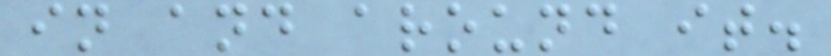in and around it.
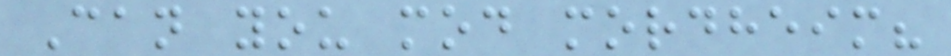Can you mod mordheim?
